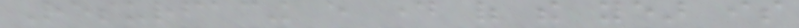Resurfacing every day of the year is
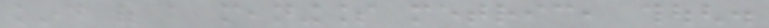kind of a meaningless metric, though.
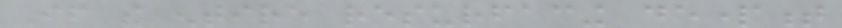If the entire resurfacing department
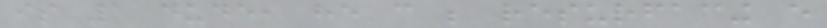is 1 dude, he can be resurfacing every
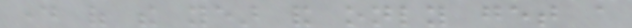day of the year and only get a
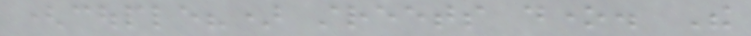(couple?) streets done. The
